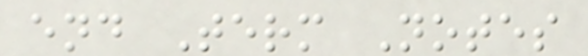end Term Notes
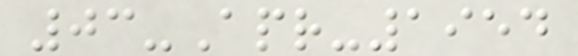03-Apr-1954
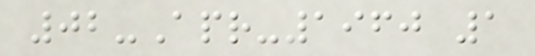02-Apr-1960 1
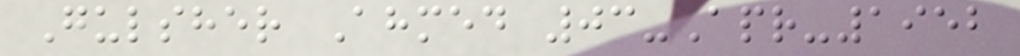Gulsher Ahmed 03-Apr-1952
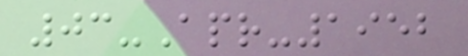03-Apr-1952
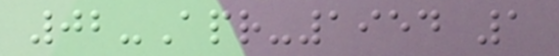02-Apr-1954 1
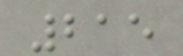215
